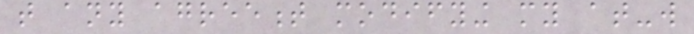that any agreement modifying my at-will
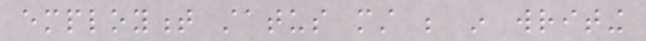employment status must be in writing
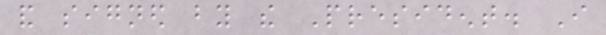and signed by the President. I
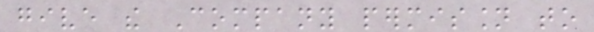give the Company permission to
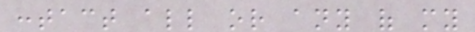contact all or any of my
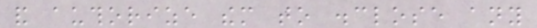and authorize them to disclose any
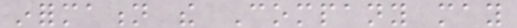information the Company may
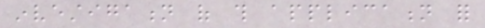investigation of this application for
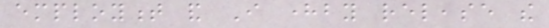employment and I hereby release the
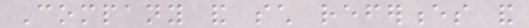Company and such references and
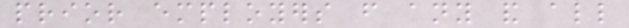prior employers from any and all
